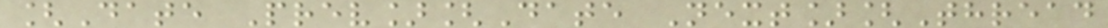[Date Prev][Date Next][Thread
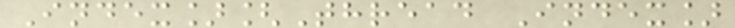Index][Thread Index]
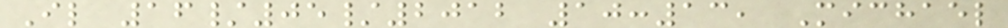Il 16/05/2012 10:13, Michael
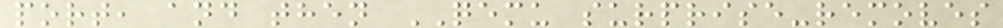port, and then QEMU surprise-removes
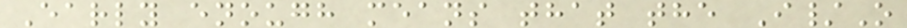Early enough means that the I/O
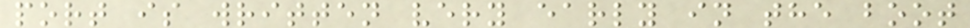port is written very early in the boot
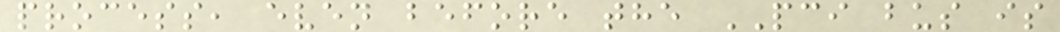process, even before the PCI bus is
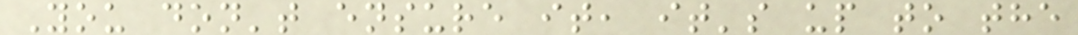You don't ensure it, it's up to the
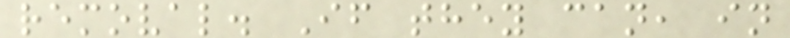removal. If they can, in
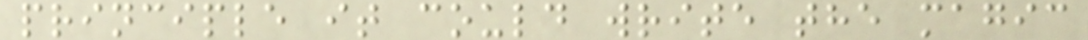principle it could write the magic
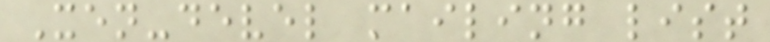Xen-devel mailing list
